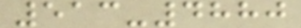513-4880
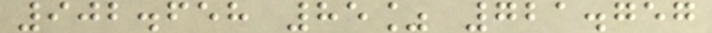902.658 85% 721.757
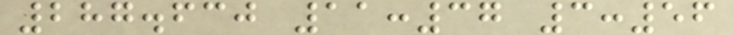287.630 11:37 3:56
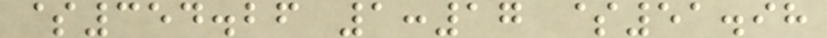$354.26 1:17 $51.98
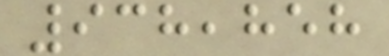938,858
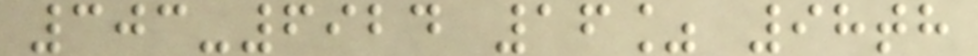303-6924 16% 98th
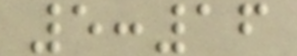5:16
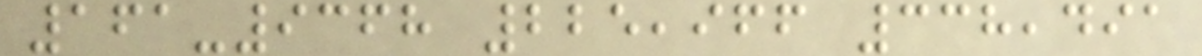161-9368 225,966 338,491
